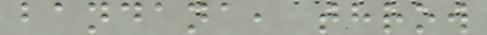bandana, throw
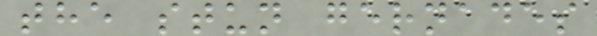the stun gernades
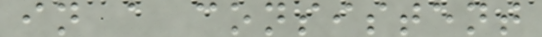in a consistent
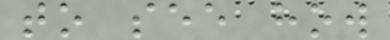to see how
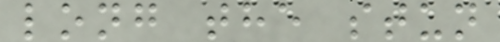long the stun
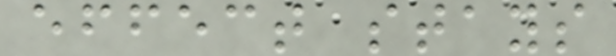effect stays
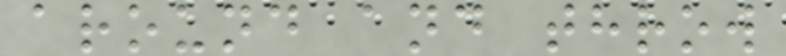around and throw
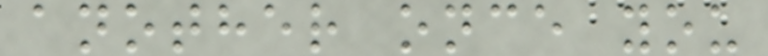another once you
